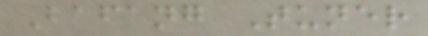Bafang Tuner
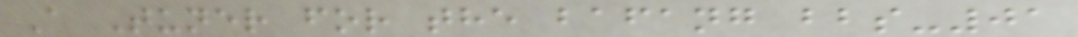A Tuner for the bafang bbs-01
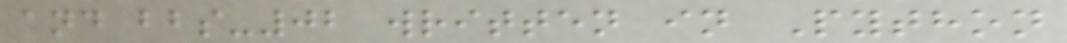and bbs-02 written in Python
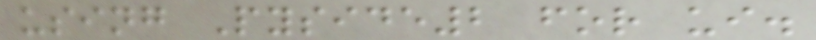using Pyside2 for ui.
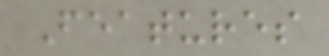Features
